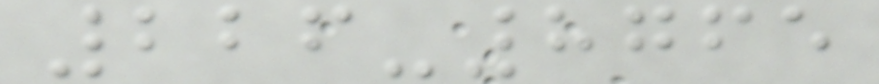226-8765
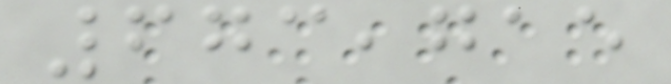673,715
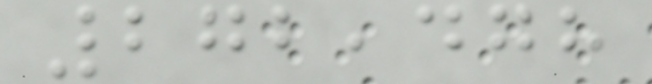272,478
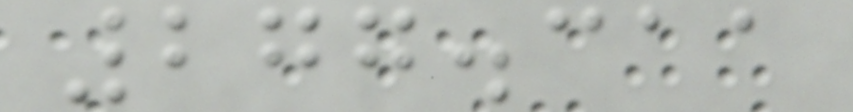277.311
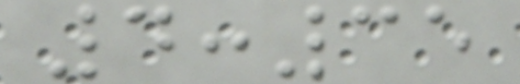4:35
